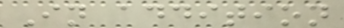In addition
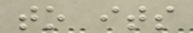to its
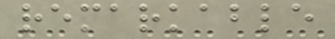remarkable
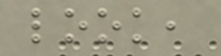look,
